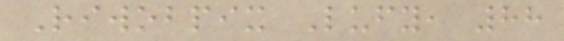Riwobpix Lufy, 88
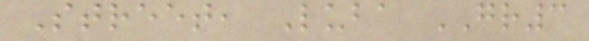Street, Luba GR3
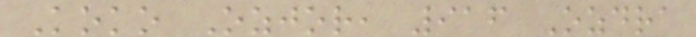Koko Ozjor, 916 Ozdra
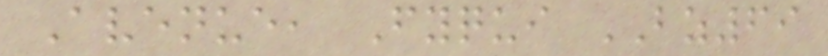Avenue, Fyqui BZ69
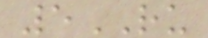5RU
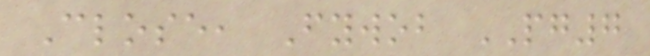Close, Fywob PG7
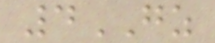4GZ
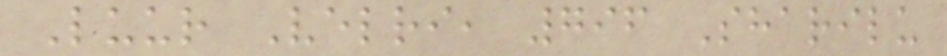Luur Velri, 796 Sharilu
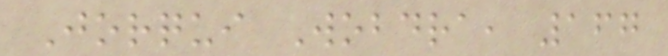Jorqui Wobdra, 167
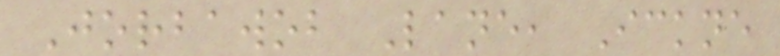Jorbawob Lane, Ickne
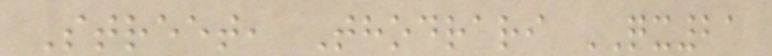Street, Thodrari QX21
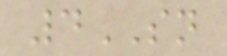4SN
